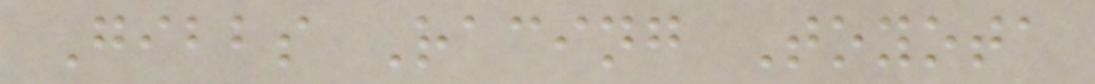Gibbs Racing Toyota
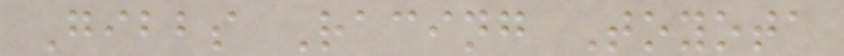Gibbs Racing Toyota
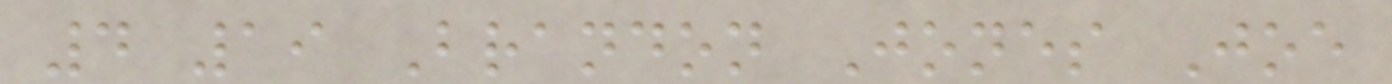4 19 Brandon Jones Joe
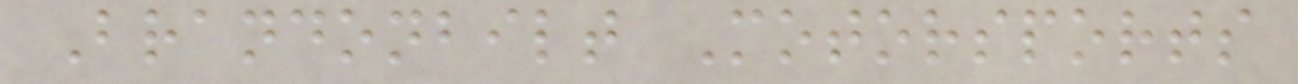Brandonbilt Motorsports
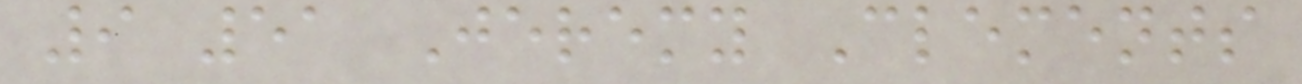9 51 Jeremy Clements
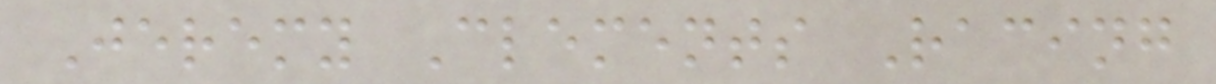Jeremy Clements Racing
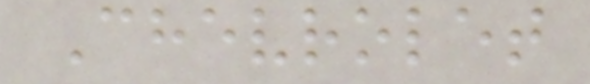Chevrolet
